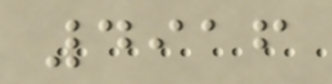4916
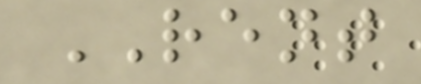RENT
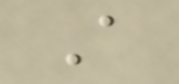A
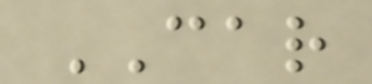CAR
